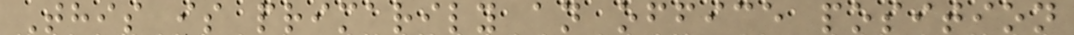This is primarily an office position
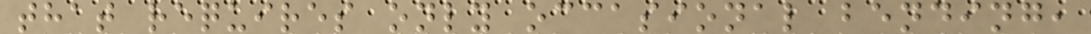that requires only occasional bending,
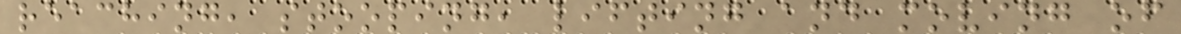reaching, stooping, lifting and moving of
